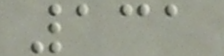131
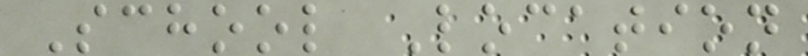School Location
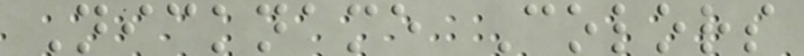Nickname Colors
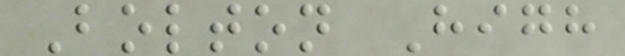Bolton High
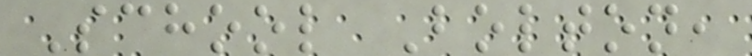School Bolton,
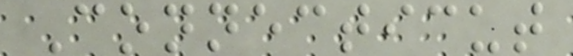Connecticut
